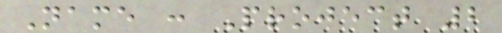Name : Project 2
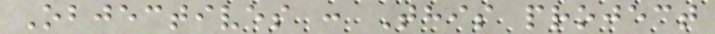Objectives : This project
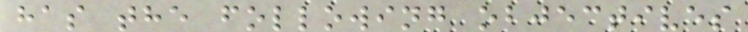has the following objectives
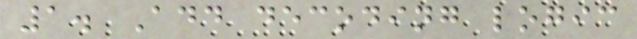1. Add decoding logic
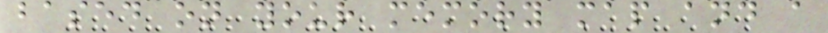based on your memory map and a
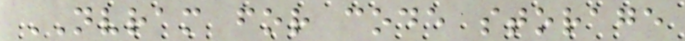NVRAM for code storage
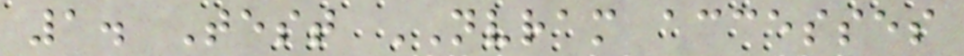1. Test NVRAM accesses
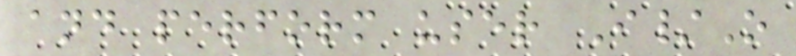and perform user I/O
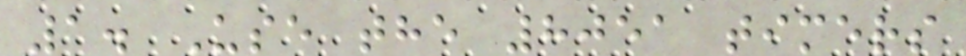1. Use the 8051 timers
